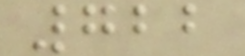722
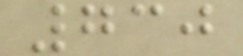730
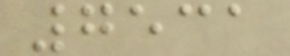7531
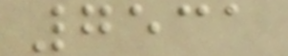7531
